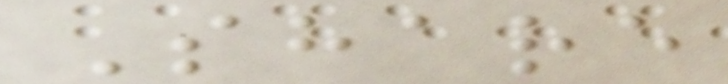Share
